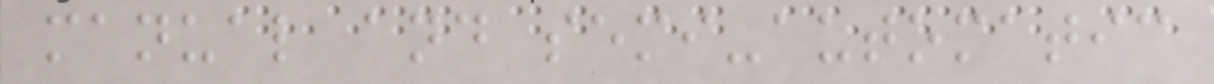manual and semi-automatic
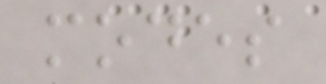modes
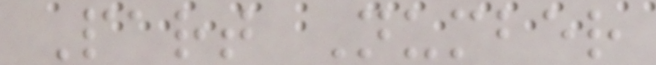Part Number
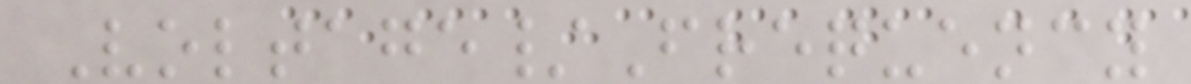Voltage/Frequency
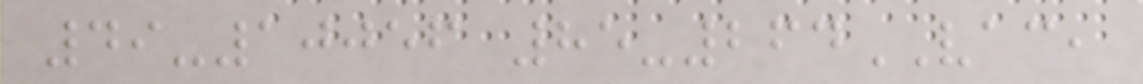49-10056 85-264VAC,
